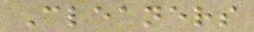Cleaners
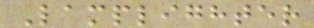Lamplighter
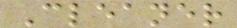Cleaner
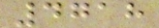4718
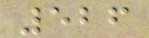526
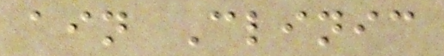ain Clinic
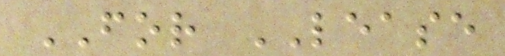FOR LEASE
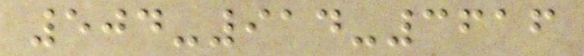504-914-3616
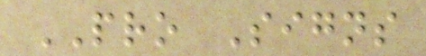PRO Signs
